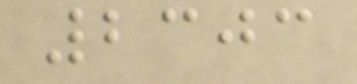2303
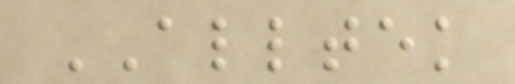ALLTEK
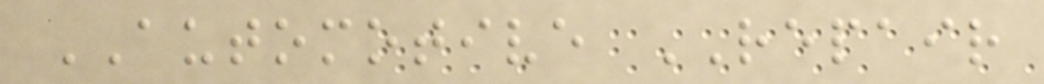AUTOMOTIVE REPAIR
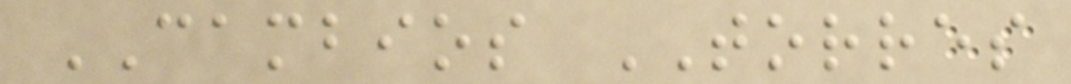CAMBIOS TORRES
